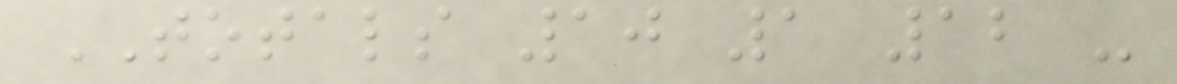TOTALS 10 1 12 -
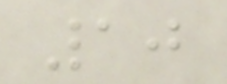10
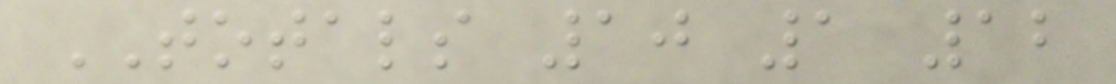TOTALS 10 1 12
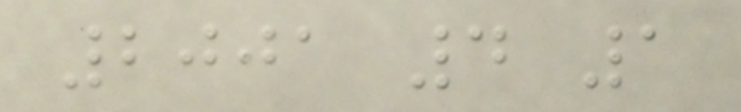2001 4 1
